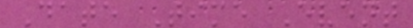Date Time Event
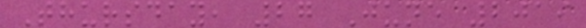Thursday, 27 June 2019
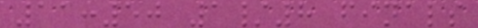11:50 1/8 finals
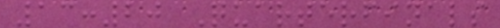13:20 Quarterfinals
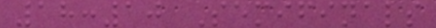18:10 Semifinals
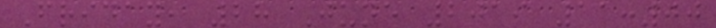Friday, 28 June 2019 11:00
